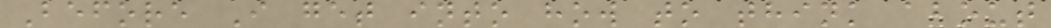Before I get into how to think about
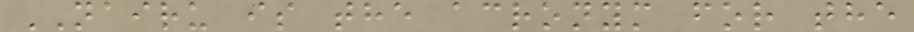NAIRU is the acronym for the
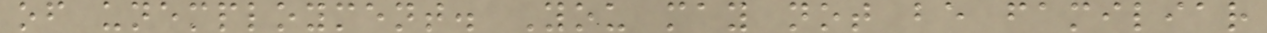of unemployment. You may not be familiar
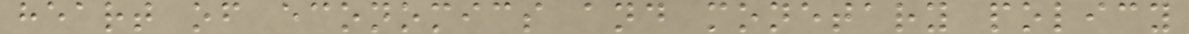heart of economics and monetary policy
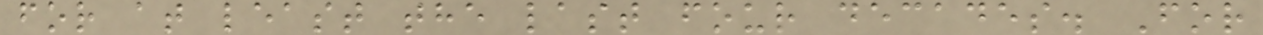for at least the last four decades. For
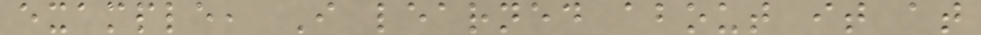example, I learned about it at
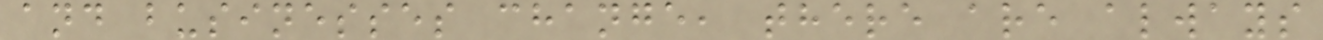and businesses change, there are always
